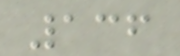136
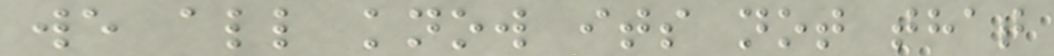we all know its not that
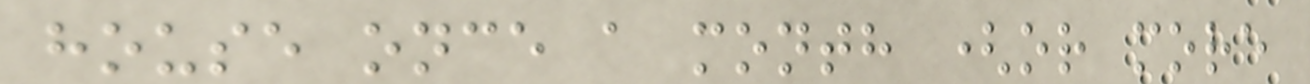house once a month (or more
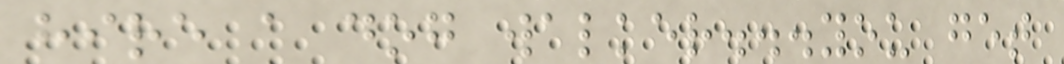hire a dog walker...you get
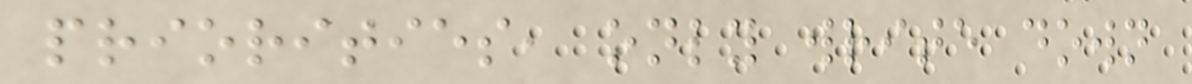priorities, only write down
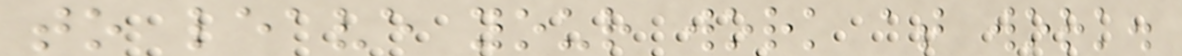to leave your work at work.
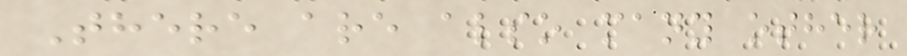There are also many other
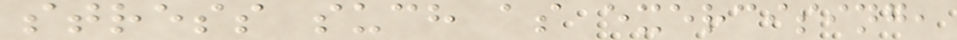stress such as exercising,
